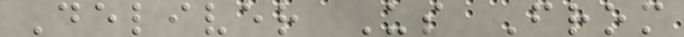Deliver Us From
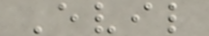Evil
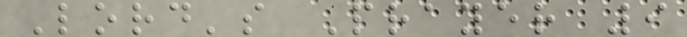Lord's Prayer 9
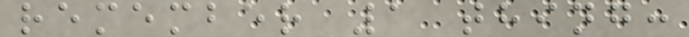remember 1 thing:
